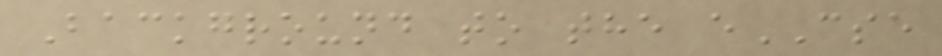Background to the eCSE
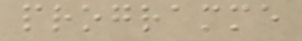programme
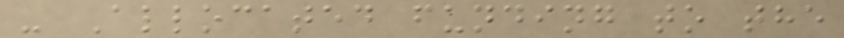- Allocated funding to the
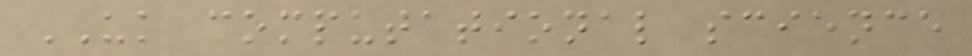UK computational science
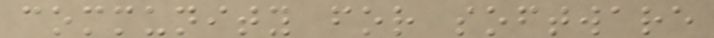community for software
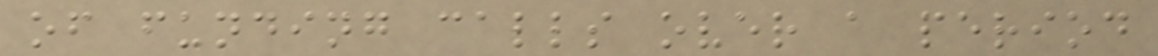of funding calls over a period
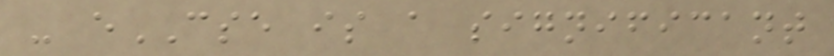- eCSE is a significant
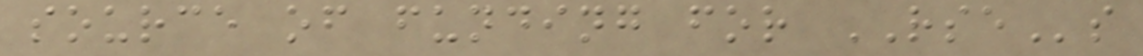source of funding for RSEs
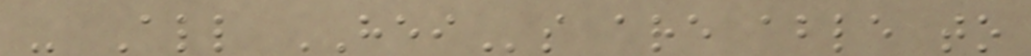- All HEIs are able to
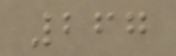267
